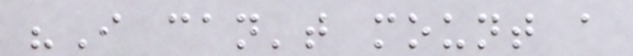"I can't mount a
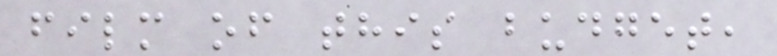film of this budget,
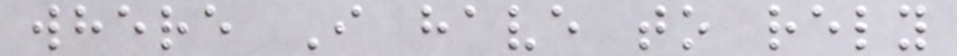where I have to rely
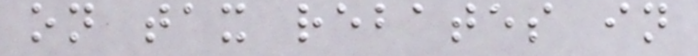on tax rebates in
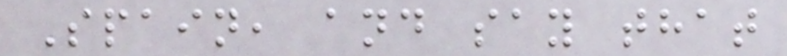Spain, and say that
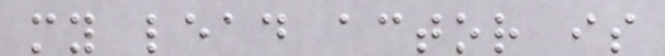my lead actor is
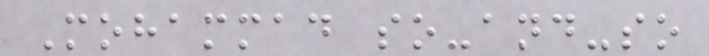Mohammad so-and-so
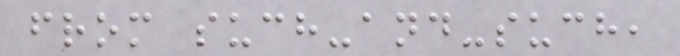from such-and-such,
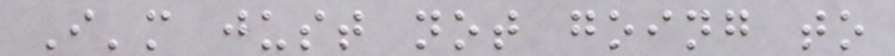I'm just not going to
